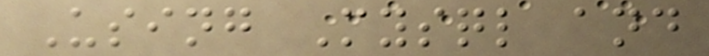Using Mysql and
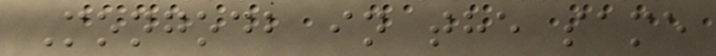Mongodb in the same
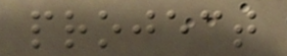project
